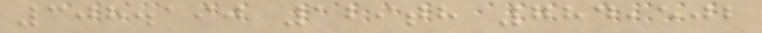308.190 129th 784,502
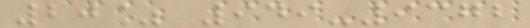20% 949-9372
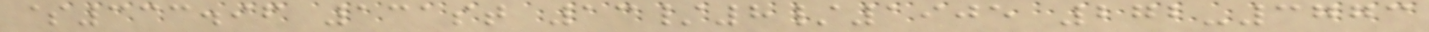$333.96 131st 13/8/1905 272-3773
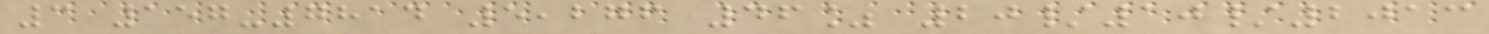3 157-7814 5,276 46% 20/10/2013
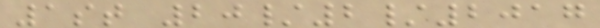1st 20/2/2017
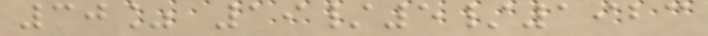30% 19/5/1923
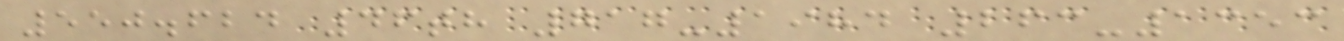550.624 46th 717-1984 263-1353
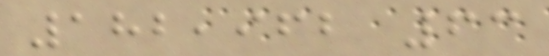182,962 63
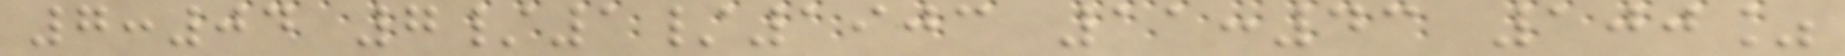7:04 7/1/1903 11:43 100%
